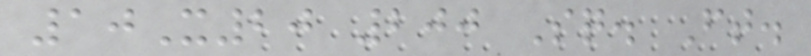10X20 200 Sq. Ft.
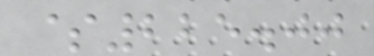$225.00
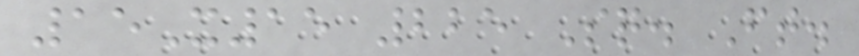15X15 225 Sq. Ft.
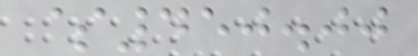$450.00
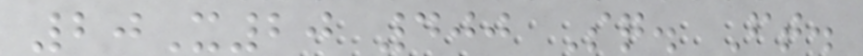20X20 400 Sq. Ft.
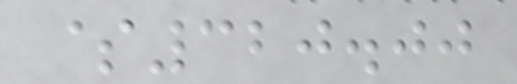$320.00
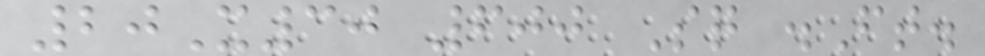20X30 600 Sq .Ft.
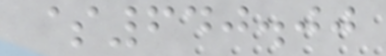$640.00
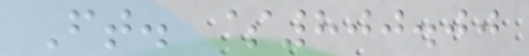Ft. $800.00
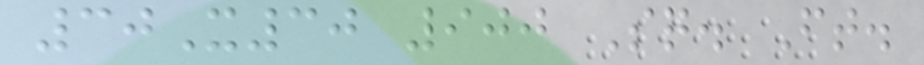30X30 900 Sq. Ft.
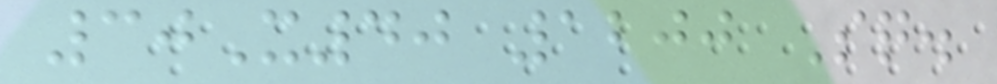30X40 1200 Sq.
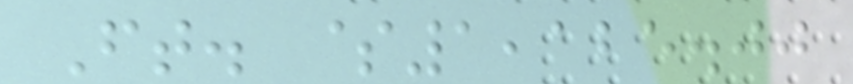Ft. $1,125.00
